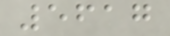5617
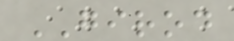GIROD
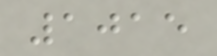1015
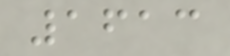1613
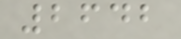2642
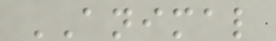ANIMAL
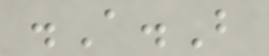.A.B
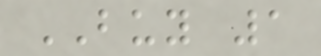BUY 1
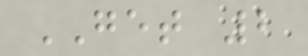GET 2
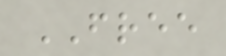FREE
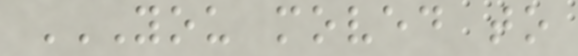YOU MOVED TO
